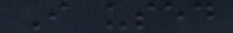I used
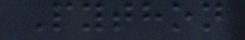Python
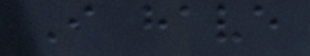I have
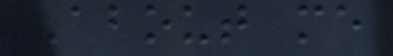About me
